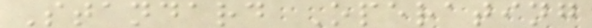Standard Operating
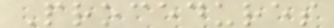Procedures
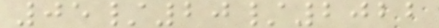05/20/2022
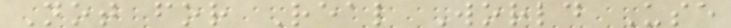Not for Real World Use
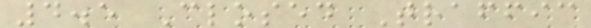4.5 Closed Traffic
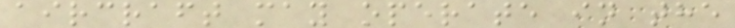aircraft may operate in the
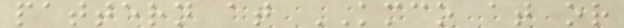pattern at KMCO at or
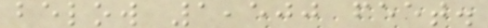below 1,500 feet.
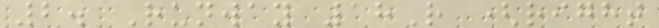2. Runway 18R (right
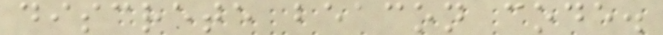discrete beacon code.
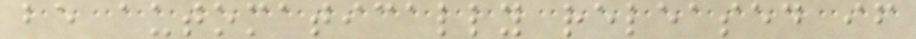be automatically released if
